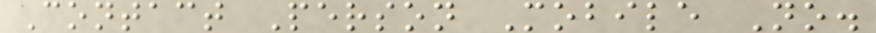Contact Person Mobile No.
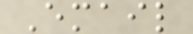Email
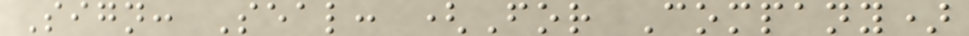Sign: Seal: (For Company)
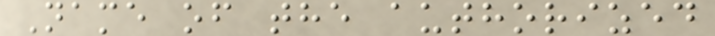Name of the authorized
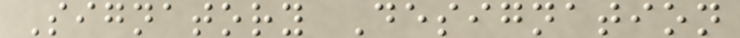Signatory Designation
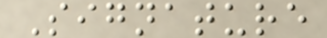Signature
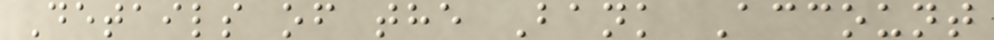Details of the Bank Account
